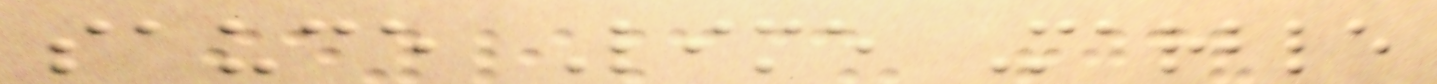sauce Lime Marble
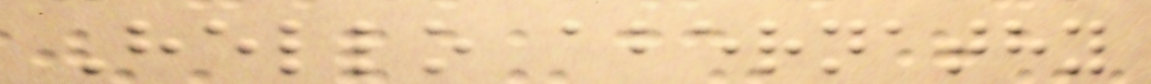Hello abernathy
